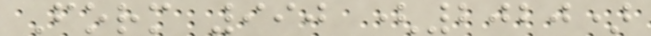Form 990 (2020)
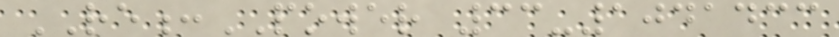RE:POWER 33-1041433
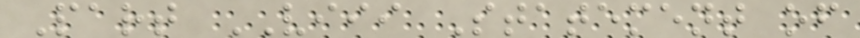Part VIII Statement of
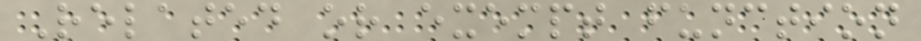Related or exempt function
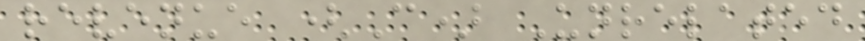revenue (C) Unrelated
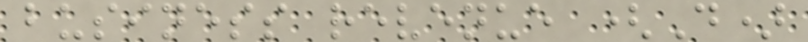business revenue (D)
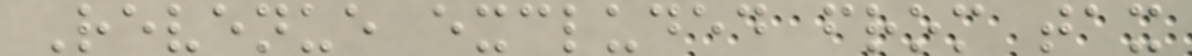Revenue excluded from tax
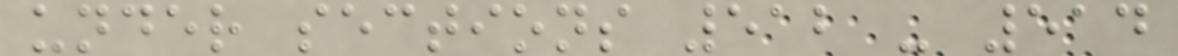under sections 512 - 514
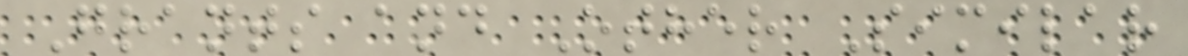Grants and Other Similar
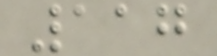117
